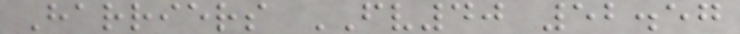Harriers FV40 52.57
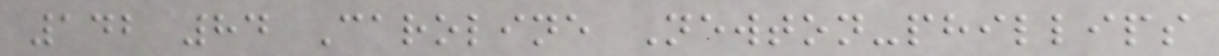142 84 Caroline Newton-phillips
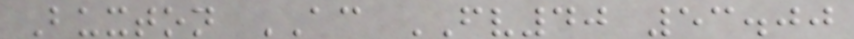Buxton AC FV40 53.00
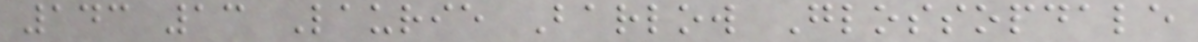143 13 Laurie Barlow Glossopdale
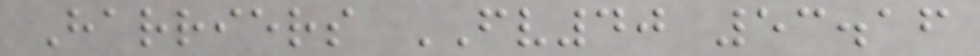Harriers FV40 53.16
